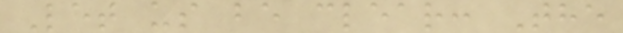Let us be clear: The
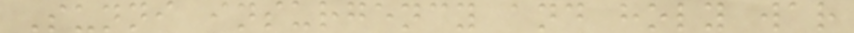Sunni insurgency and holy war
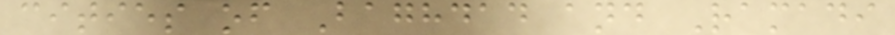cities of Baghdad and Ramadi
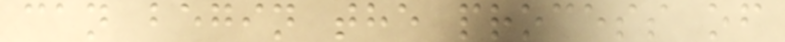can begin the process of
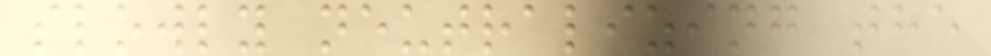slowly neutralizing the
